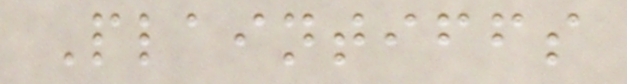Plaintiffs
